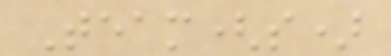Team(s)
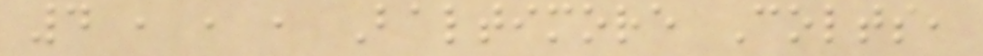4 , , , Baltimore Colts,
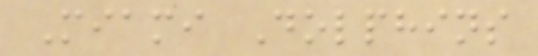Miami Dolphins
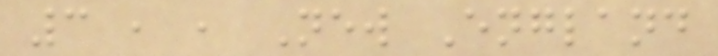3 , , New England
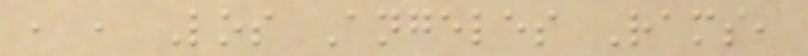, , Los Angeles Rams,
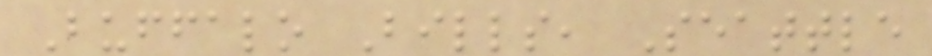Buffalo Bills, Seattle
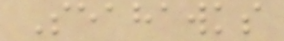Seahawks
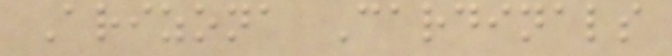Arizona Cardinals
